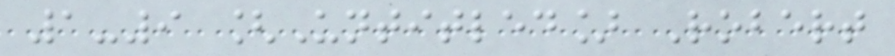1-9 [Untitled] Robert
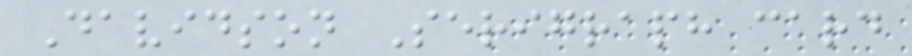Davidson Serigraph card
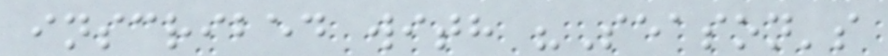inscribed with "Season's
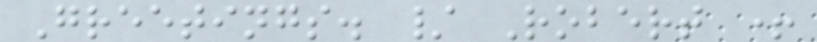Greetings. / Robert +
